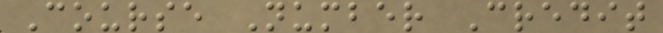Course Number Credit
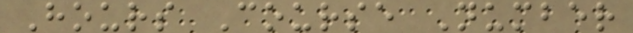Hours Course Number
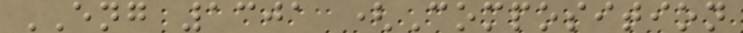ENG 1301 (Composition
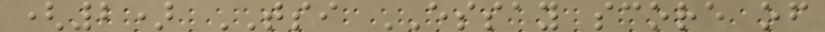(2) TSI ESSAY score of
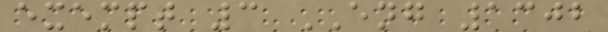exempt 3 ENG 1302
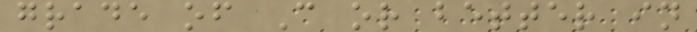grade of C or better in
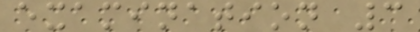examination 3
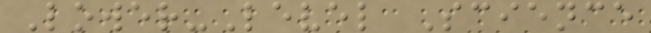Lower-Level Science
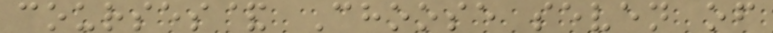courses& Choose seven of
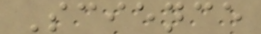Science
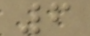6
